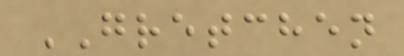GRETCHEN
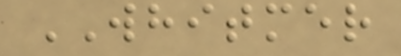WHITMER
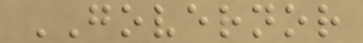GOVERNOR
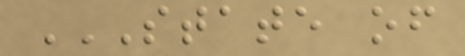STATE OF
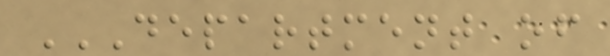DEPARTMENT OF
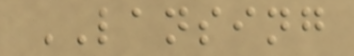LANSING
